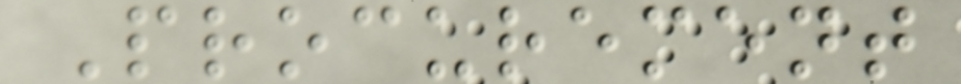Procurement
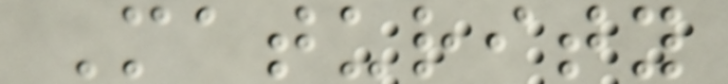Maturity
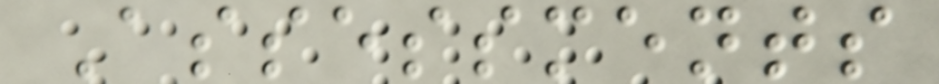Assessments
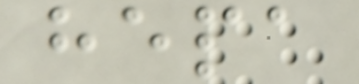hepa
